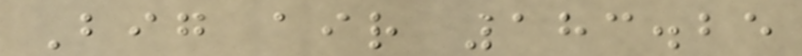Big air 183.25
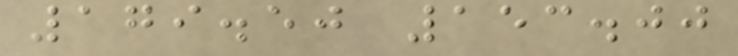179.50 153.00
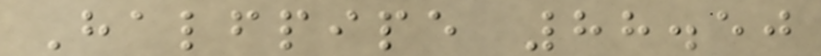Halfpipe 88.50
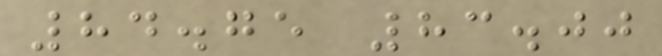84.75 83.00
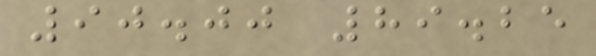90.00 89.25
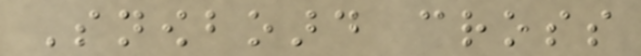Snowboard cross
